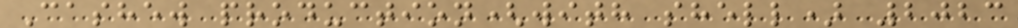Cashew production(with shell) 2023
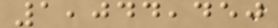1,044,450
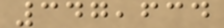347,634
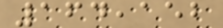164,152
